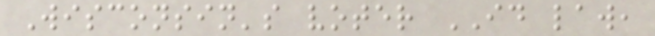Wisconsin's voter ID law,
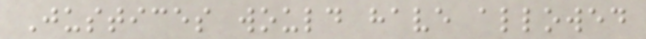Justices would have allowed
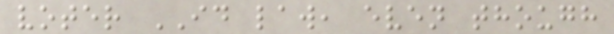voter ID law, even though
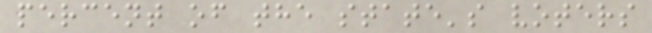percent of the state's voters
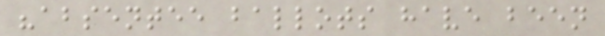"absentee ballots have been
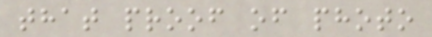that proof of photo
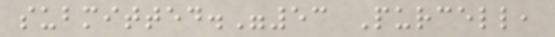submitted."53 Purcell,
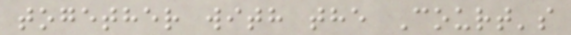together with the Court's
